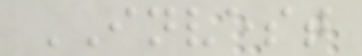INVEST
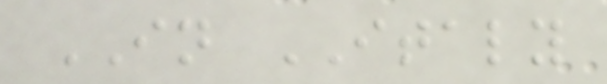IN ITALY
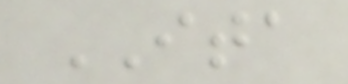ITA
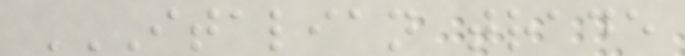ITALIAN TRADE
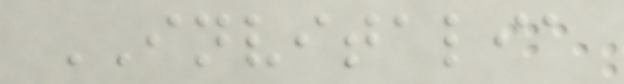INVITALIA
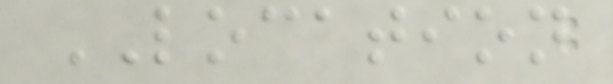LOCATION
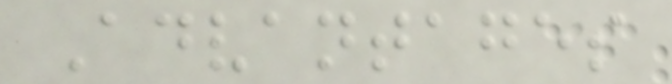Advantages
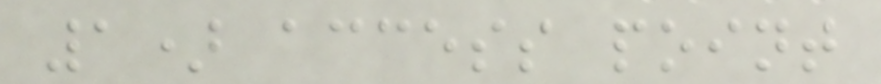1) access point
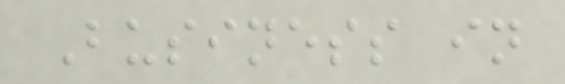Business in
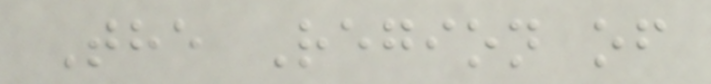The Region of
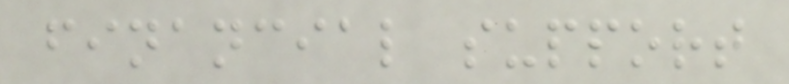financial support
